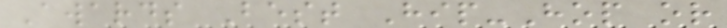Awards Best Hip-Hop or
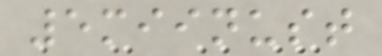5miinust
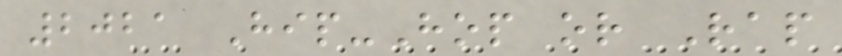2021 Hip-Hop or Rap
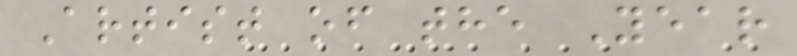Artist of the Year
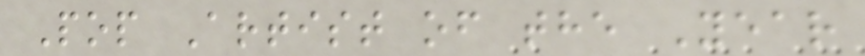Pop Artist of the Year
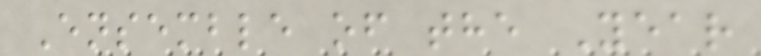Ensemble of the Year
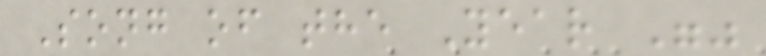Song of the Year ""
